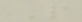P
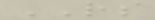RS
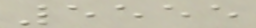5555
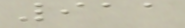911
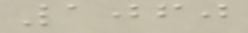1060
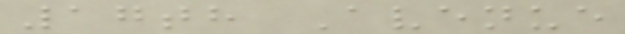17th Avenue
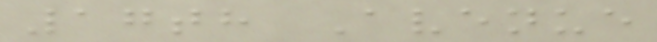17th Avenue
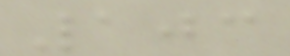103
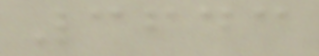3643
